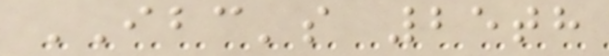IBC's 25th
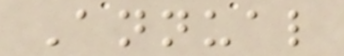Annual
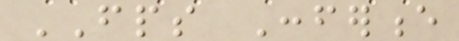FPS Conference
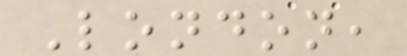London,
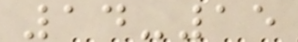14-15
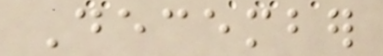December
